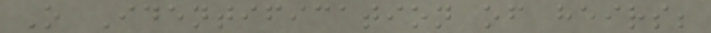O Identification of heirs;
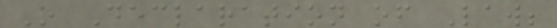O Declaration of Law;
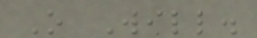O Will.
